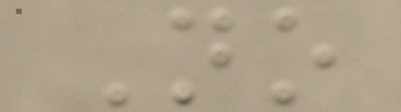No
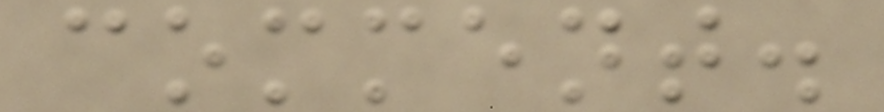comment.
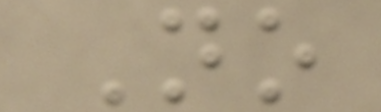No
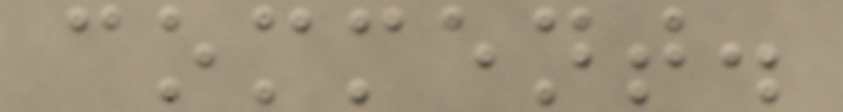comment.
